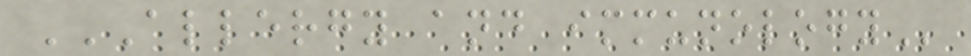ALLERGY AND IMMUNOLOGY
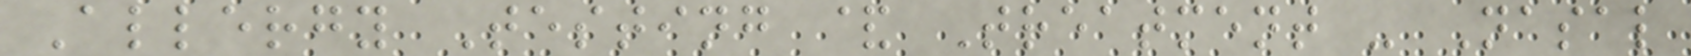Allergy Testing & Treatment - Nasal
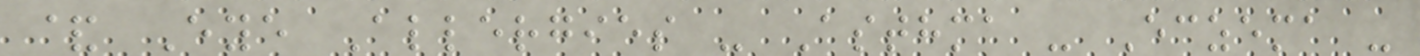& Eye Allergies - Asthma - Eczema -
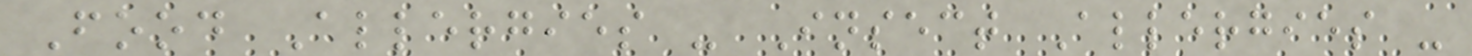Food Allergies - Insect Allergies -
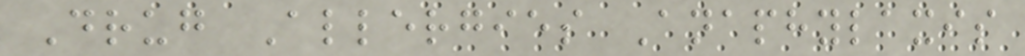Drug Allergies Anaphylaxis
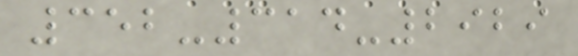352-314-2929
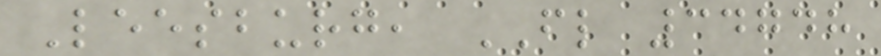Leesburg, FL 34748
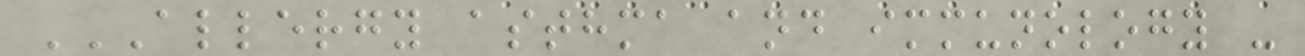ALLERGY ASTHMA AND IMMUNOLOGY -
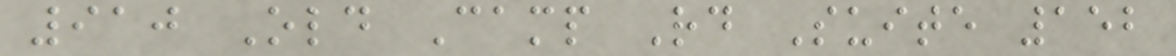910 Old Camp Rd Suite 152
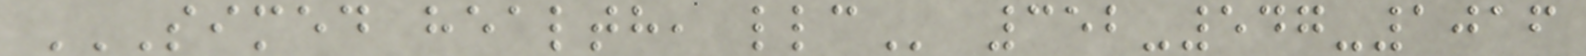SIMED HEALTH, LLC 352-547-1016
